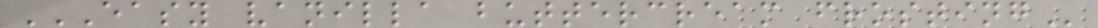EASY VANILLA BUTTERCREAM FROSTING
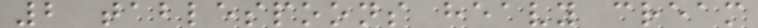2 tablespoons heavy cream
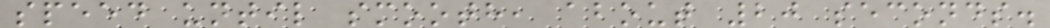speed until smooth, about 20 seconds.
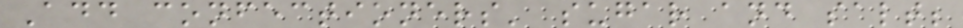Add confectioners' sugar and salt;
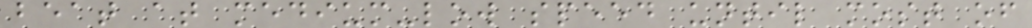beat at medium-low speed until most of
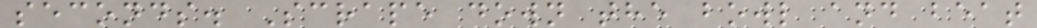seconds. Scrape down the bowl and beat
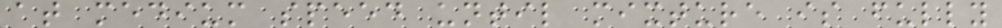at medium speed until mixture is fully
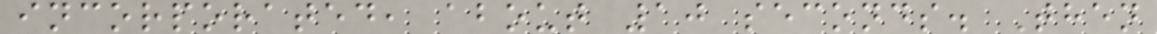incorporated, about 10 seconds. Then
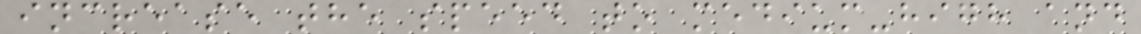increase the speed to medium-high and
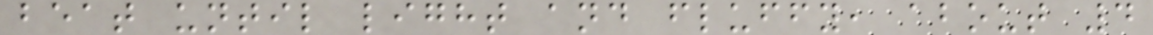beat until light and fluffy, about 4
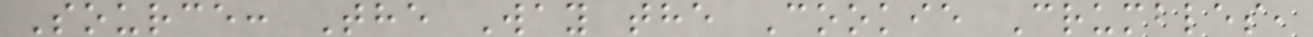Source: The Way the Cookie Crumbles,
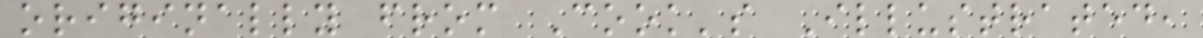originally from Cook's Illustrated,
